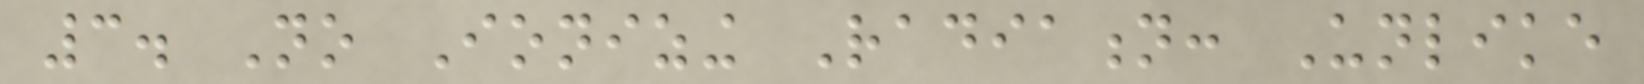3. No Ionizing Radiation: Unlike
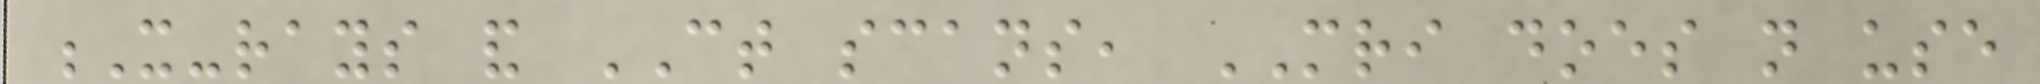X-rays and CT scans, MRI does not use
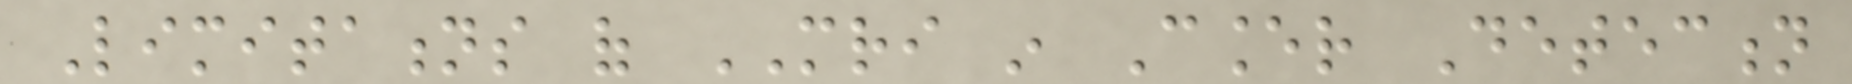Limitations of MRI in Cancer Detection
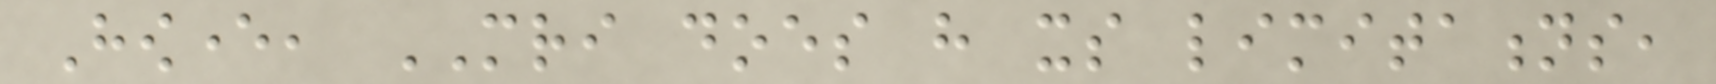However, MRI does have its limitations,
